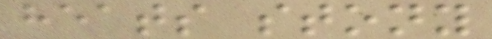heats stony
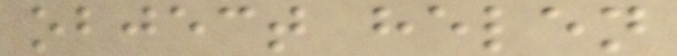object helen
